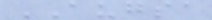AUGSA
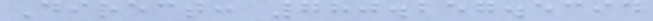Direct: 780.257.5394
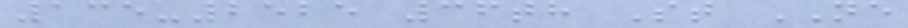135-2525 36th St NE
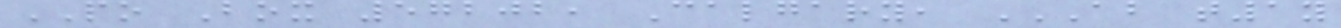PO Box 57202, Calgary, AB T1Y
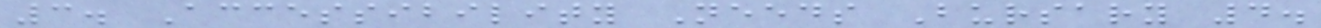3. Accessibility Needs Bursary 4.
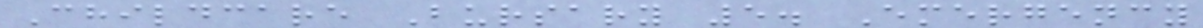Childcare Bursary 5. Emergency
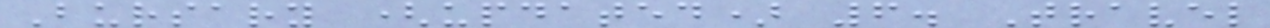Bursary (updated) 6. Travel
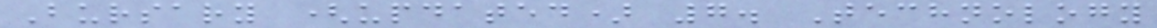Bursary (updated) 7. Technology
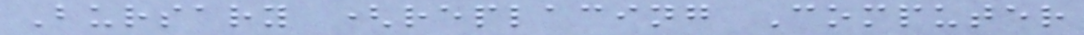Bursary (replacing Computer
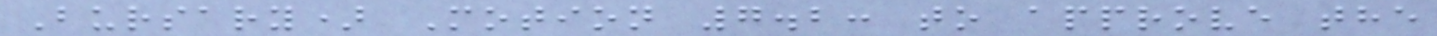Bursary) Motion 7.2: to approve the
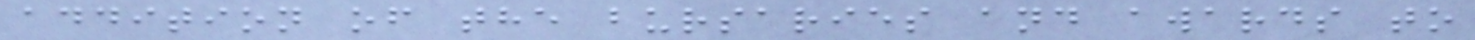addition of the bursaries and awards to
